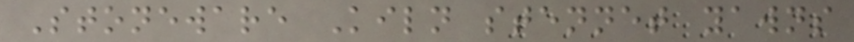Stoneware Kiln stennet yawns
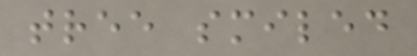tree smiled
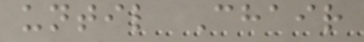until Chair
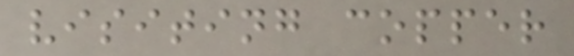visiting copper
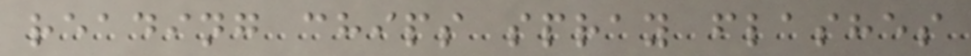reading chips spray flashes
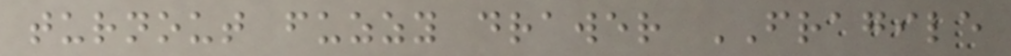turnout fuzzy drawer FRAGILE
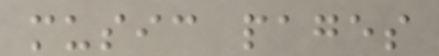music pages
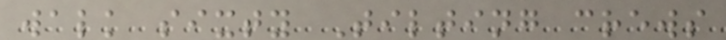walk sixty Tilting crews
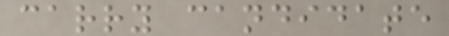carry candidate
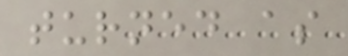turned as
